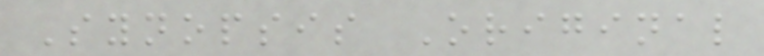Synopsis Original
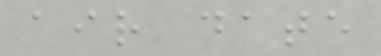air date
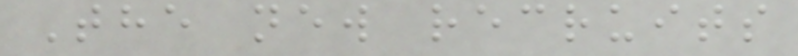The new recruits
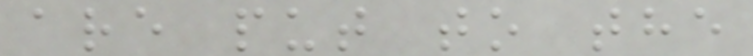are put to the
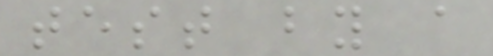test by a
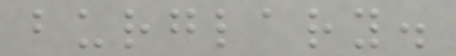burglary.
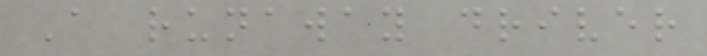A runaway driver
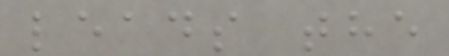leads the
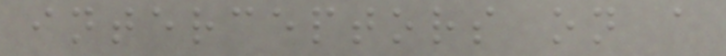interceptors on a
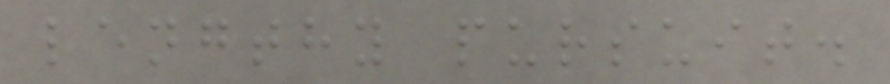lengthy pursuit.
